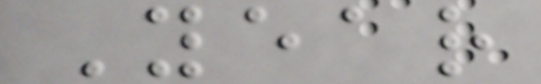Year
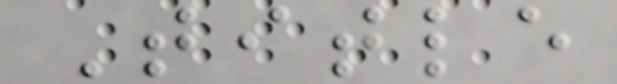Title
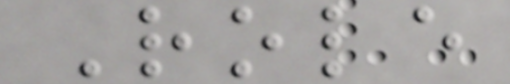Role
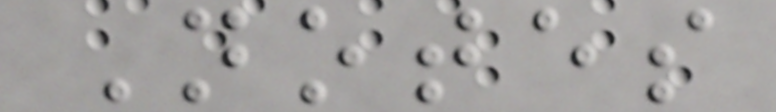Notes
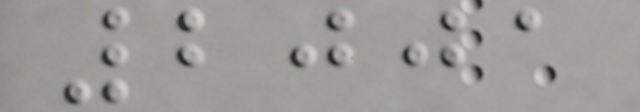2001
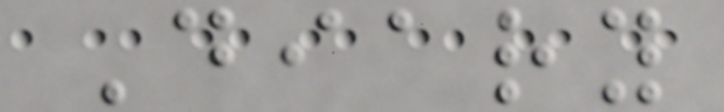Diary
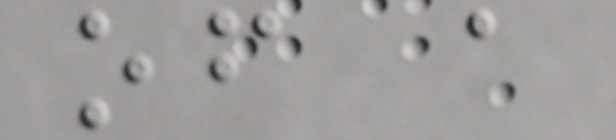of a
